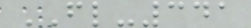FL-341
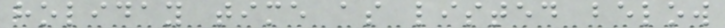holiday time as listed below
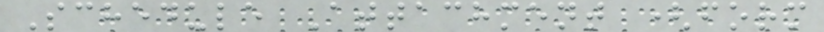Schedule Attachment (form
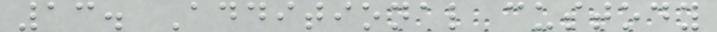13. Additional custody
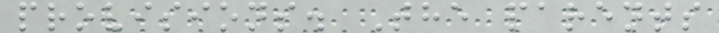provisions. The parents
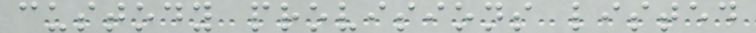custody provisions listed
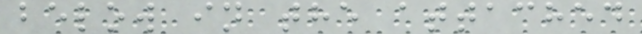below in the attached
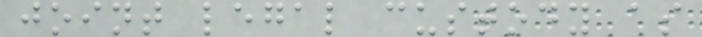joint legal custody as
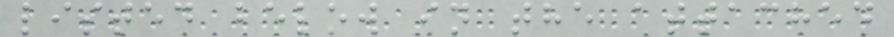listed below in the attached
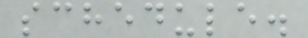schedule.
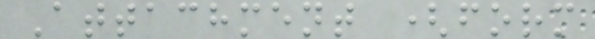Attachment (form
